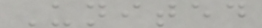United
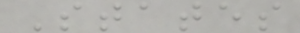States
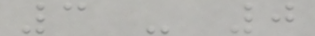3 - 0
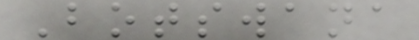Botswana
